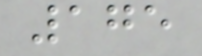175
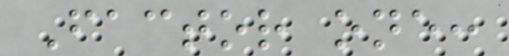Factor one:
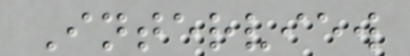Interview
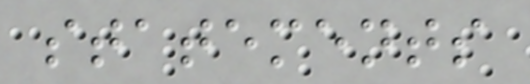statements
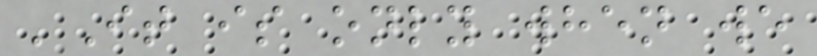'It is only when we
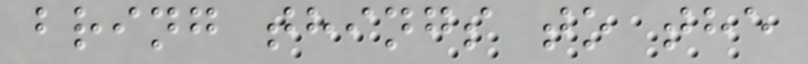bring things to the
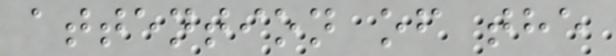attention of the
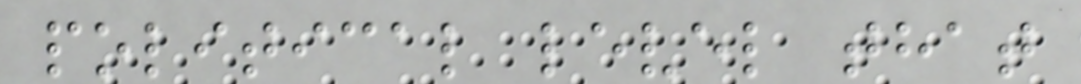political level that
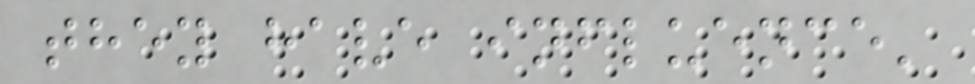they have influence'
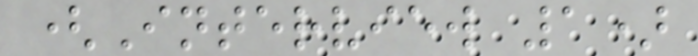(Interview 1)
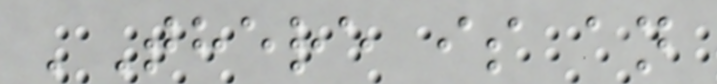'There is an
